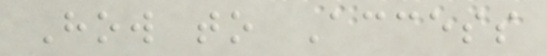How to Access
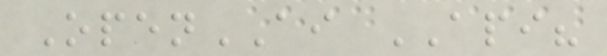OpenAI API?
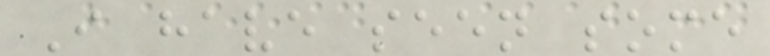I have seen some
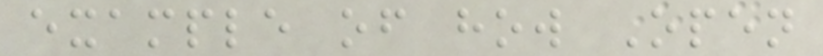example of how Open
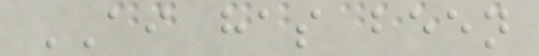AI has been
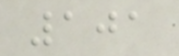101
